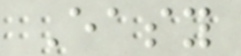Easy
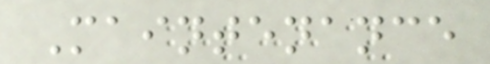Maintenance
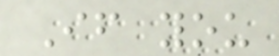If you
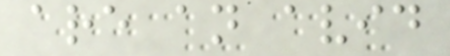are an avid
